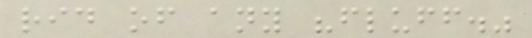rid of any "fluff."
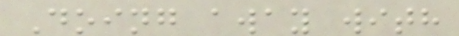Doing away with
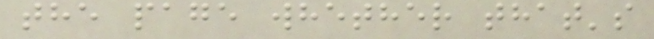the page whether that's
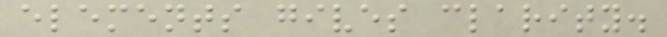elements gives clarity.
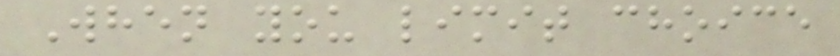When you limit choice
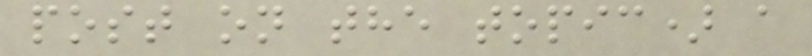post on the topic) a
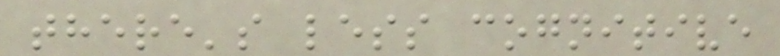there's less cognitive
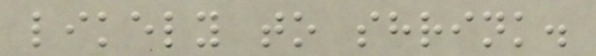likely to shrink.
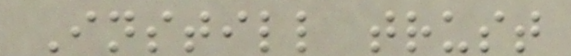Instill trust
